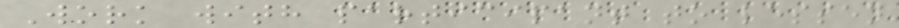Work with participant to lessen
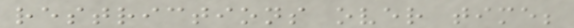restrictions over time;
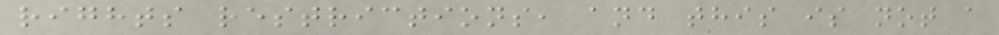rights restrictions, and this is not a
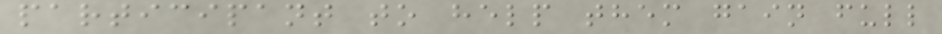participant to help them gain full
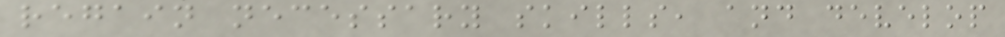regain necessary skills, and develop
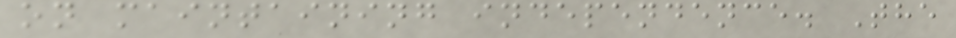on maintaining independence. The
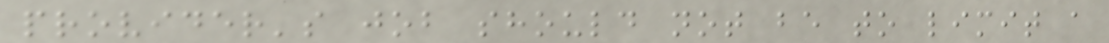provider's job should not be to limit a
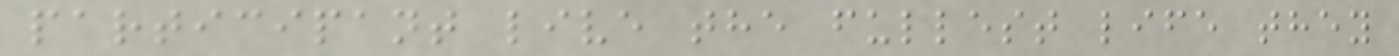participant live the fullest life they
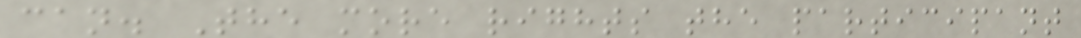can. The more rights the participant
